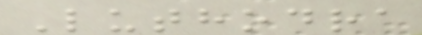Luthodra
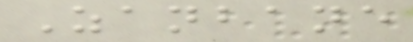Zanbane
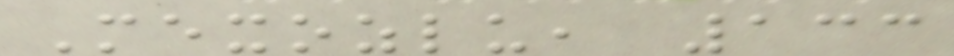Mexozlu, 133
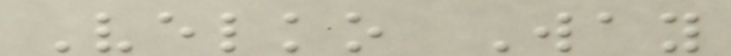Velko Way
